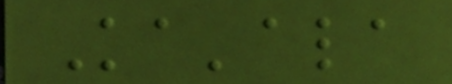Ka'ala
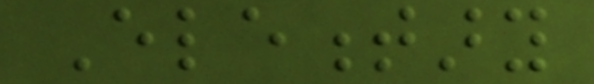Elementary
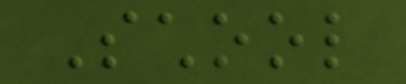School
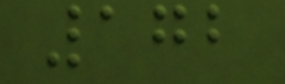172
